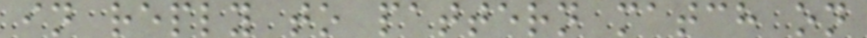in reply to pattern match on
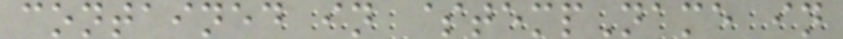contained in $tempName in
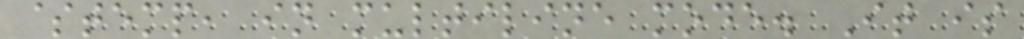$temp, in multiline mode. It is
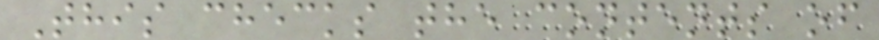This checks the contents of
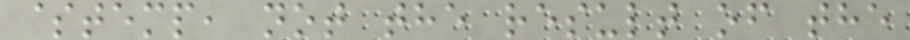$temp, not the result of the
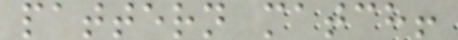pattern match!
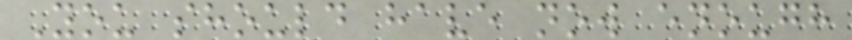You should have now enough
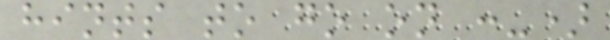hints to go on :-)
